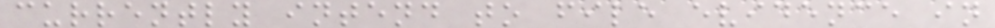currently intend to file evidence in
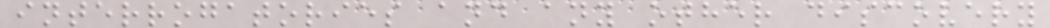interrogatories and any other discovery
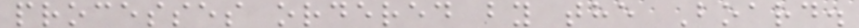processes ordered by the Board.
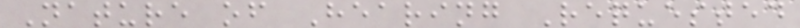Nature of Hearing Requested
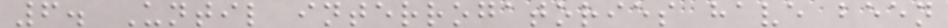6. Until interrogatories have been
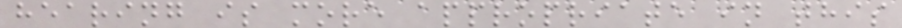hearing is more appropriate in this
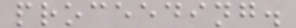proceeding.
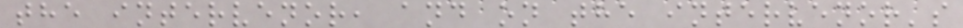the intervenor, and on the intervenor's
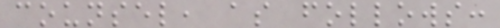counsel, as follows:
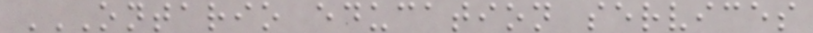ONTARIO EDUCATION SERVICES
